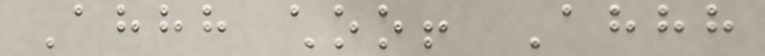Ahhh choo! Ahhh
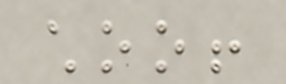choo!
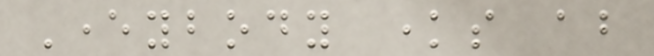Everybody knows about
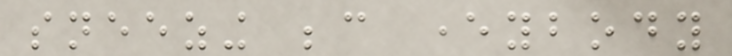sneezing because everybody
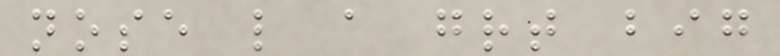nose like a great big
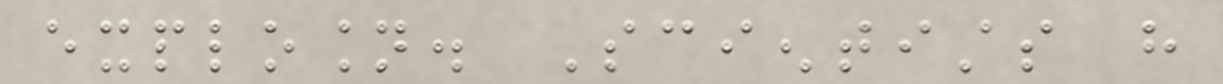explosion. Scientists have
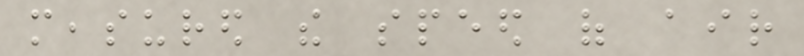measured the speed of air
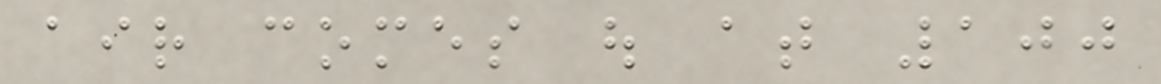air comes out at 100
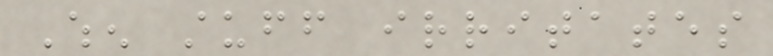When stuff irritates
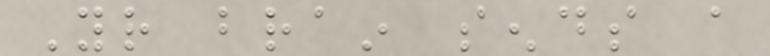Your brain sends a
